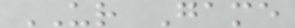UR Game
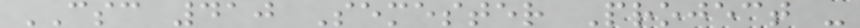CSC 410 Semester Project -
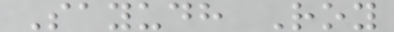Sayudh Roy
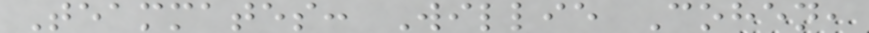Teammates: Willie Cohen,
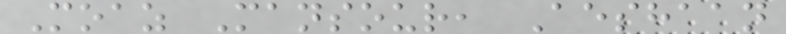Moaz Mansour, Aeshaan
